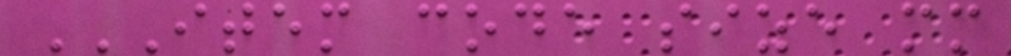ITEM CODE SIZE MM
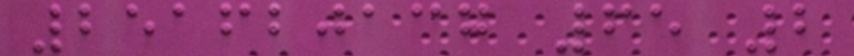251620137 65 2
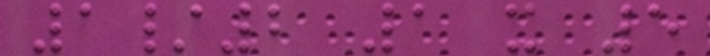1/2 1 x 5
